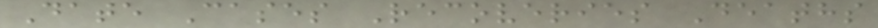Date Cases Recoveries Deaths
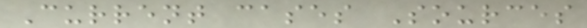Current cases Sources
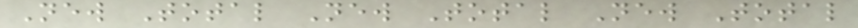New Total New Total New Total
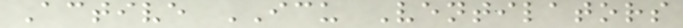Active ICU Ventilators
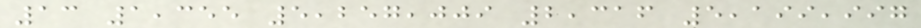13 1,355 5,257,009 2,316 5,199,997
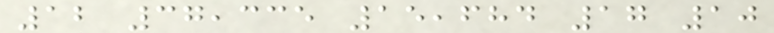12 37,335 15,684 17 10
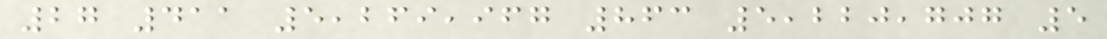27 411 5,269,967 863 5,220,707 5
